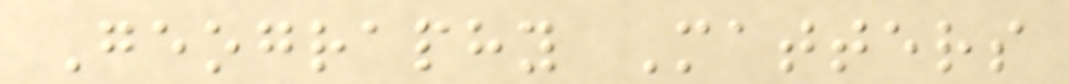Geography Matters
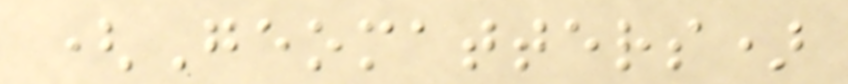(Geomatters)
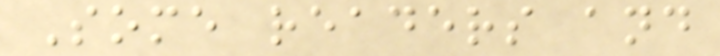Some readers and
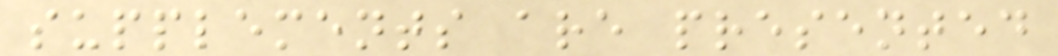supplements are presented
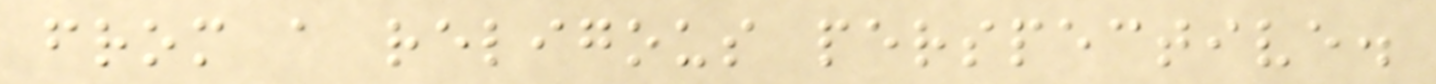from a religous perspective.
